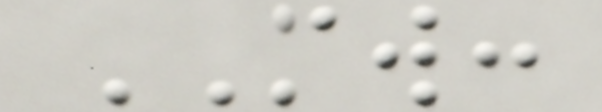MW:
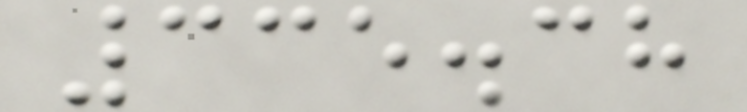335.38
